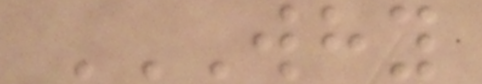WHY
